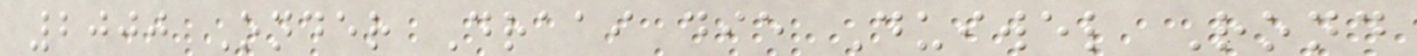2000 Onder Draai die Duiwel Rond
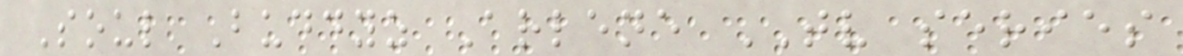Soul Buddyz Arlene TV series
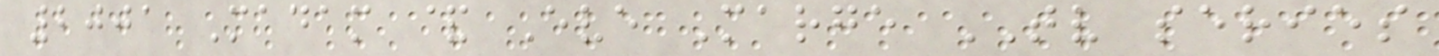2001 Madam & Eve Marge TV series
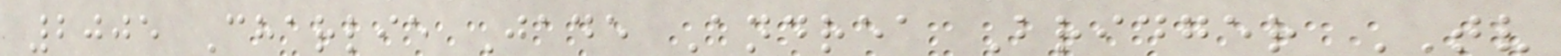2005 Charlie Jade Andrea Bridger TV
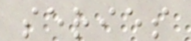series
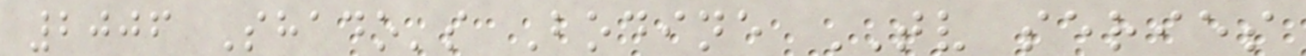2006 Shado's Bodine TV series
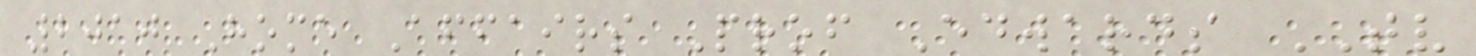2010 Home Affairs Prof Edwards TV
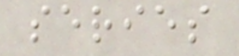series
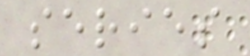series
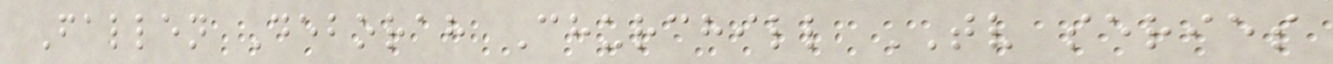Fallen Deborah Churchill TV series
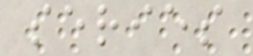series
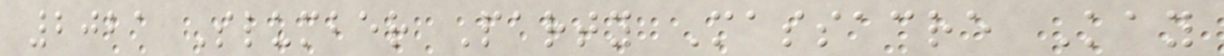2021 Slumber Party Massacre Kay
